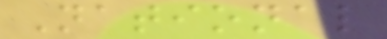National
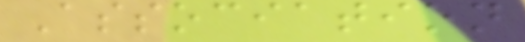Association
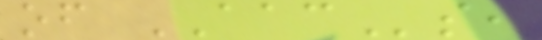of AACs,
